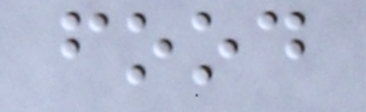food
